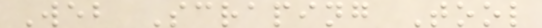Web Scraping Tool
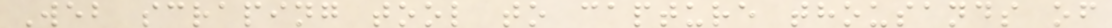Web scraping tool to capture thousands of
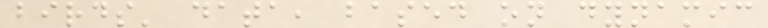birds' data, based on dynamic
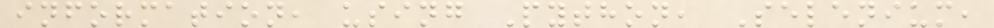information, using Python, Selenium,
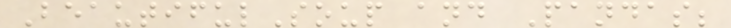BeautifulSoup and Pandas;
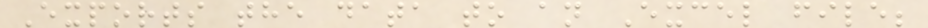Exports the data to an Excel file;
